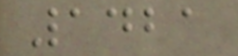1421
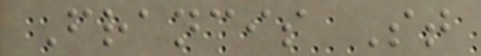Francis St
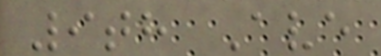9th Ave
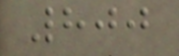800
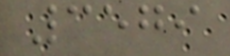3579
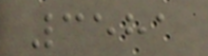3581
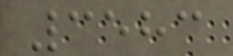3583
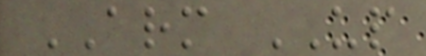ARM UP
